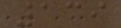139
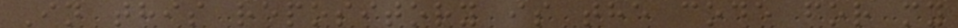In this repository is the code for my
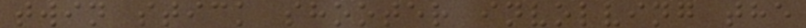twin stick shooter involving the
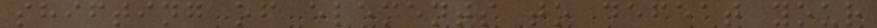shifting of elements to defeat your
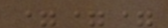===
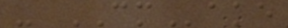- CMake
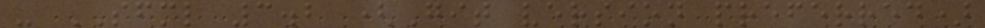- SFML 3.2 (Git version preferred)
